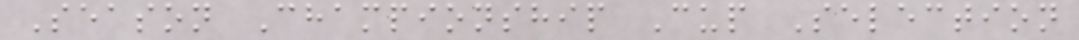Season Championship Cup Selection
